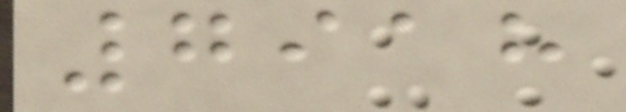7918
